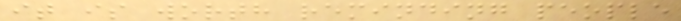it is worth reminding people
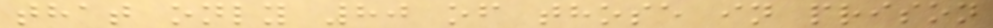that only 80 of those in prison
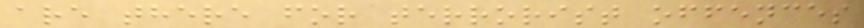are there for terrorist offences
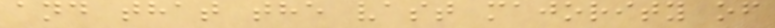and that the vast majority of
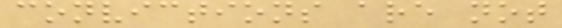convictions are not
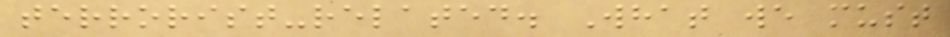terrorist-related. What we must
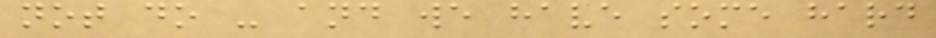not do - and we have some hard
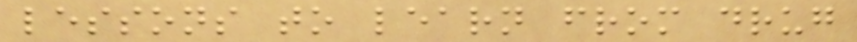lessons to learn from drug
